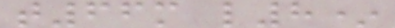t66m l8*
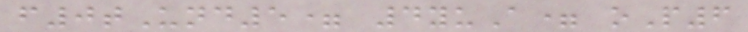f0tUnd5= 4yuA= oP6
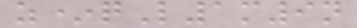z*qL1m9n
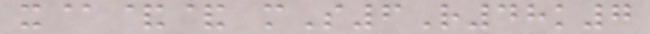x@&& mS6R48k7
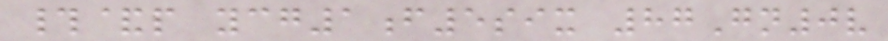#&p ycg1f5six 87Gn0v
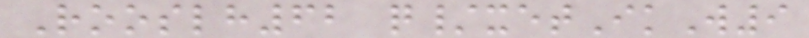Rooslh62 q/xetIkW9
